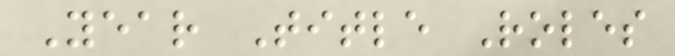Year Title Roles
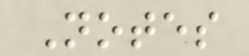Notes
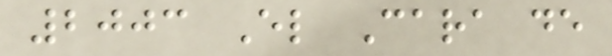2003 El Cara de
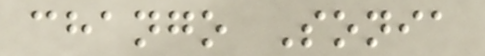chango Sonia
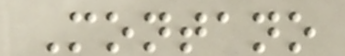Montano
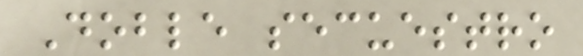Doble secuestro
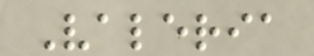Valeria
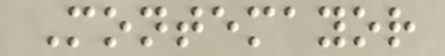Montemayor
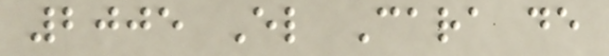2005 El Cara de
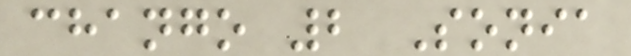chango 2 Sonia
